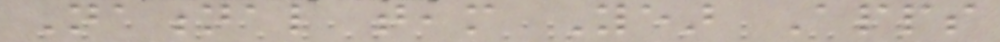National team Year Apps
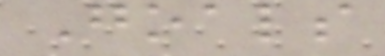Goals
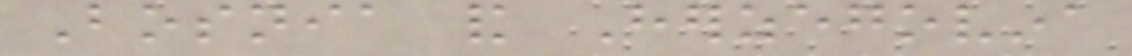Bosnia and Herzegovina
